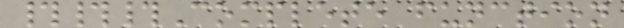###Complete function
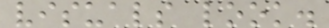visuals look.
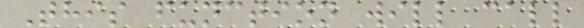This function will call
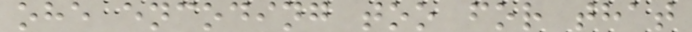ohe encoding too for that
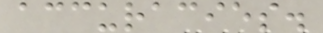accuracies.
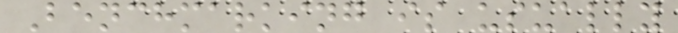Benchmarking is usually
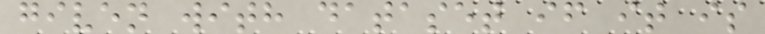given with dataset if it is
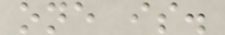one is.
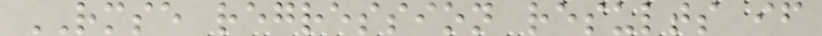RMSE regression results if
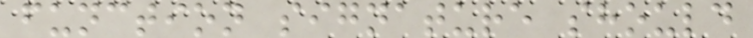function signature should
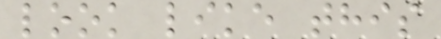look like this
